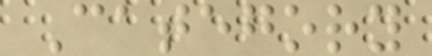Category
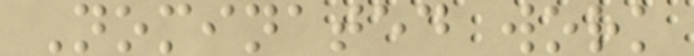Nominated work
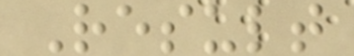Result
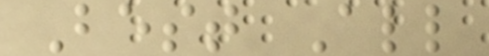Best All
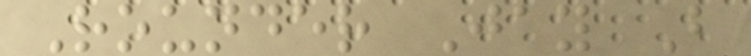Rounder Jay B
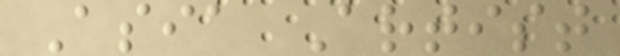Asia Artist
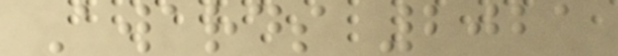Awards 2021
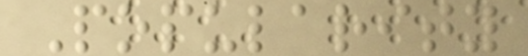Popularity
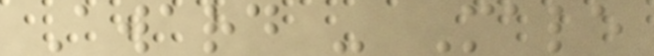Award - Male
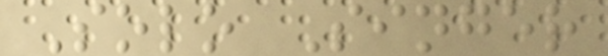Solo Singer
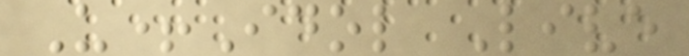U+Idol Live
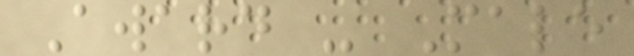Award - Male
